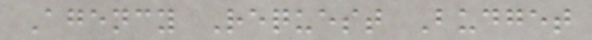Agency Request Budget
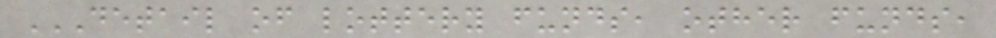DETAIL OF LOTTERY FUNDS, OTHER FUNDS,
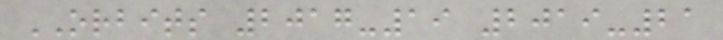ORBITS 2017-19 2019-21
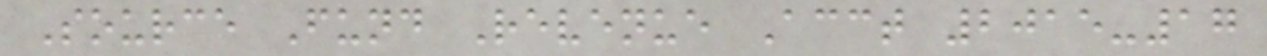Source Fund Revenue Acct 2015-17
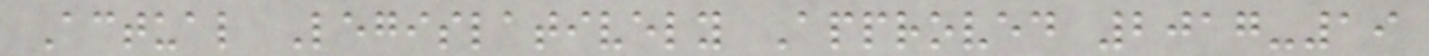Actual Legislatively Approved 2017-19
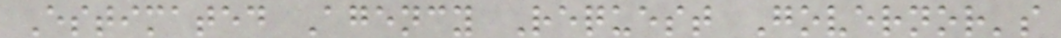Estimated Agency Request Governor's
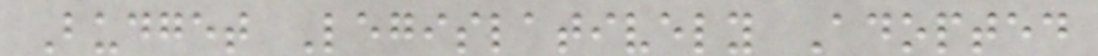Budget Legislatively Adopted
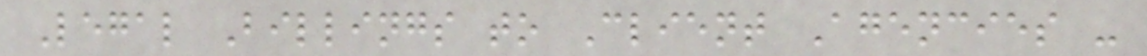Legal Billings to Client Agencies -
